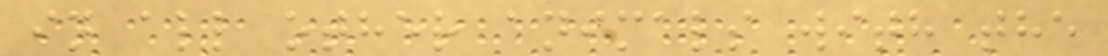in all other animals with the
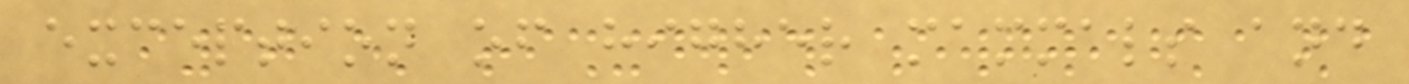exception of higher mammals and
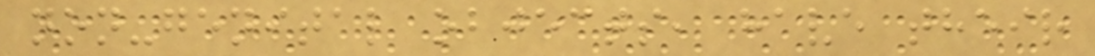non-genital objects, have their
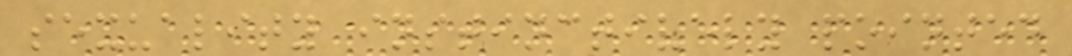sexuality instinctively pointed
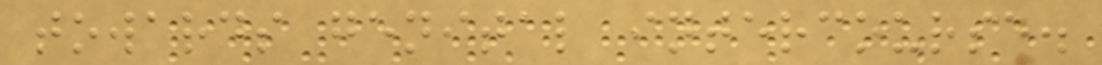towards genital intercourse.
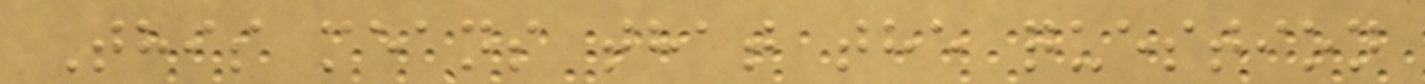This means that the question
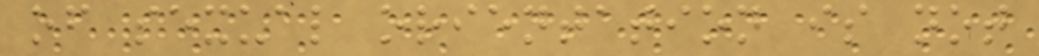of sexual orientation is not
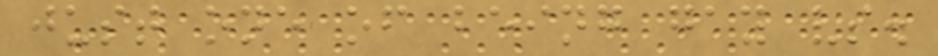just one of being gay vs.
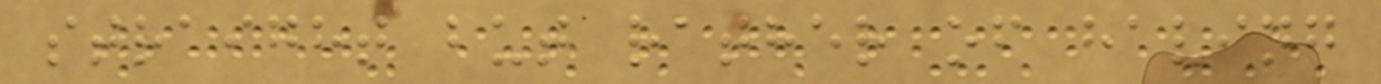straight but rather of having
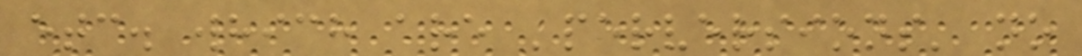etc. which are 'perversions' no
